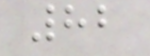82
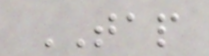TAP
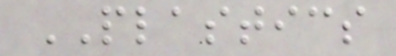PLASTICS
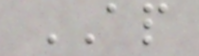AP
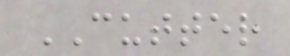CUTTER
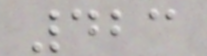423
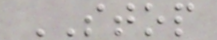STOP
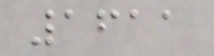1611
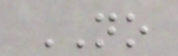NO
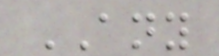ANY
